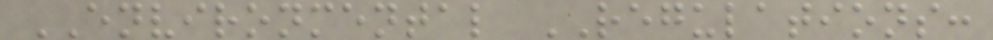ENVIRONMENTAL REGULATIONS:
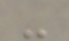-
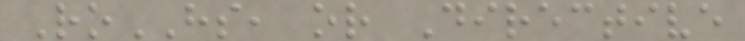RoHS, or Directive
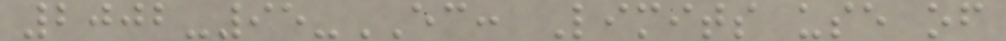2002-95-EC: Limits use of
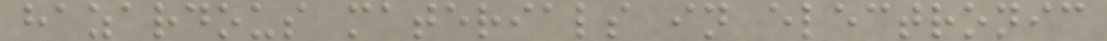hazardous materials in electronic
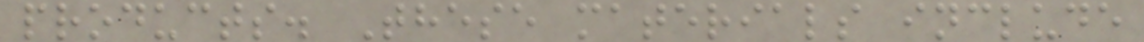products. These materials include
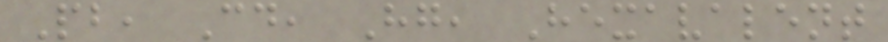Pb, Cd, Hg, Hexavalent
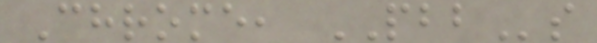Chrome, PBBs
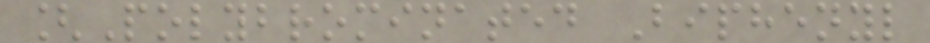[Polybrominated Biphenyl
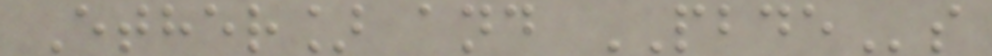Ether] and PBDEs
